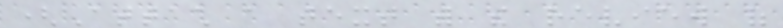(Attach a text with the review of
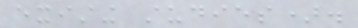existing studies).
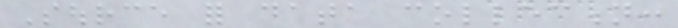Source for data collection:
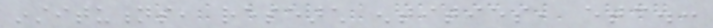institutions, research entities, etc.:
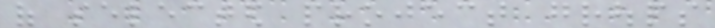of selected project groups
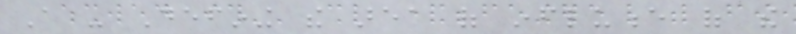A - Defining the area of influence of the
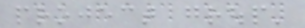project group'
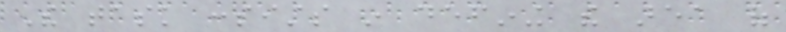The task consists in defining the area of
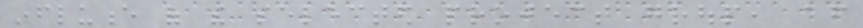influence of the selected project group, after
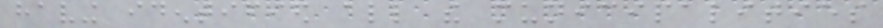having identified all the municipalities
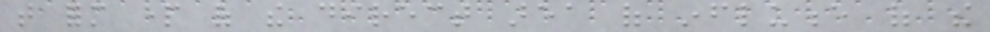that form part of the direct area of influence of the
